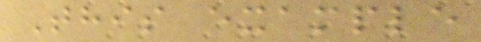This example
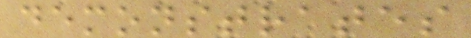demonstrates
